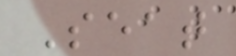Seat
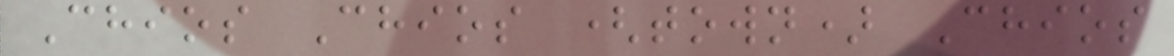Chios Chios (town) Chios
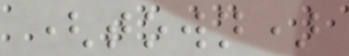(town)
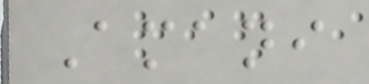Amani
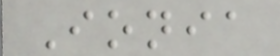Ionia
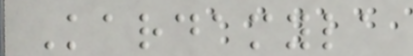Kardamyla
